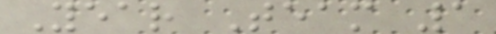Year Team 1
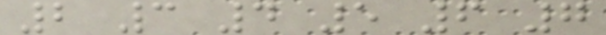2 3 4 5 6 7
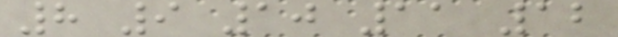8 9 10 11 12
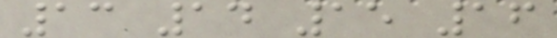13 14 15 16
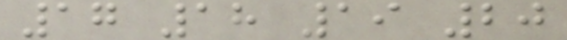17 18 19 20
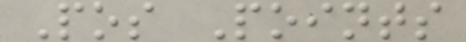Pos Points
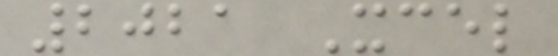2021 Xcel
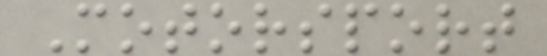Motorsport
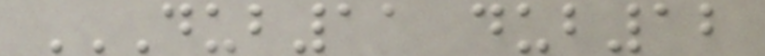DUB11 DUB12
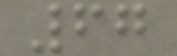67
